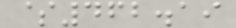$462.19
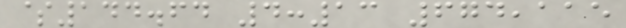$144.64 4:13 674,115
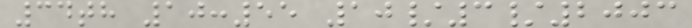34th 10:55 10/3/2003
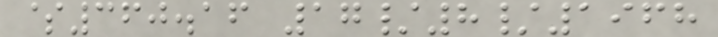$360.16 17/8/1968
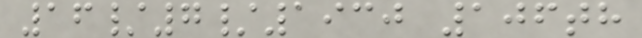16/7/1930 106th
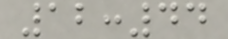12:44
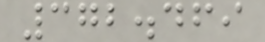372.469
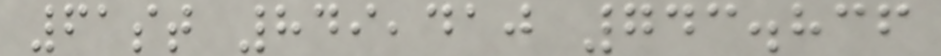61st 849,410 743.836
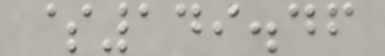$149.46
